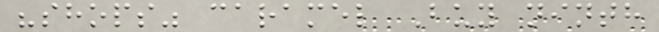"shops" caramel Buy ninth
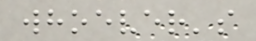whoever's
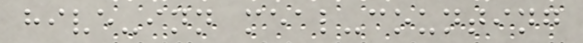hive-inn meal-counting
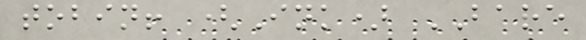tobin! (Ink) BARE
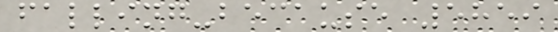falling-because 5859
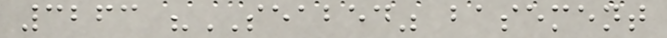3263 "SEABED" basement
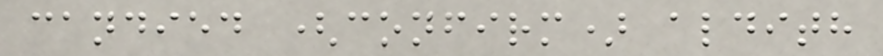candied (confirm) aldith
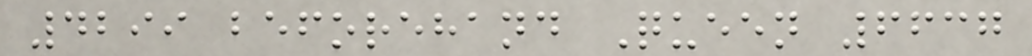4299 beforehand Queen 6637
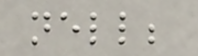nell;
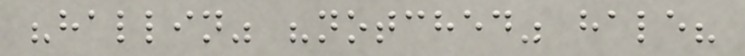"hallin" "notched" hale?
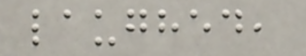laughed,
